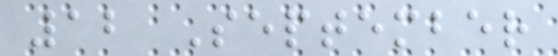12 September
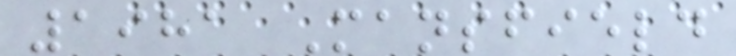1981 Mansfield
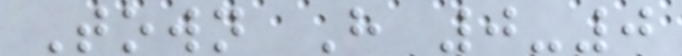Town H 0-0
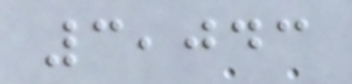3,043
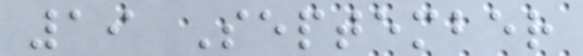19 September
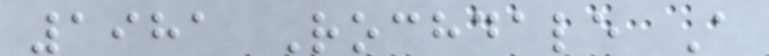1981 Rochdale A
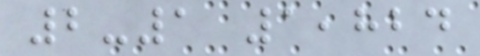2-1 1,824
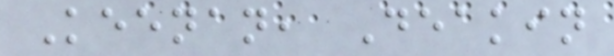Keenan, Deakin
